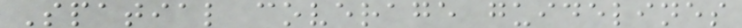Spatial coverage guidelines
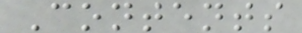Contents
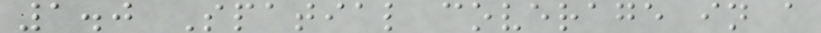1.0 Spatial coverage in a
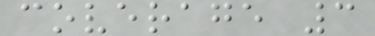coverage 3
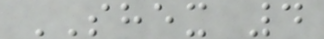SHEX 4
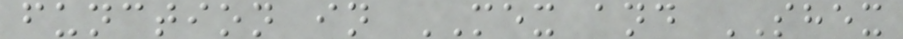function in MEX and SHEX
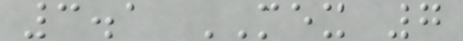3.1 MEX 7
